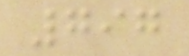797
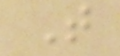T
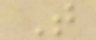T
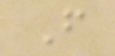F
